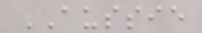AUSSIE
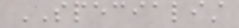SPECIALIST
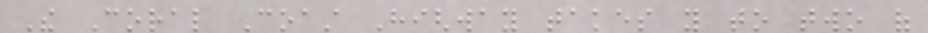The Coral Coast Highway takes you to two of
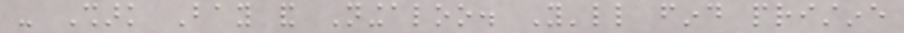- Shark Bay and Ningaloo. You'll find pristine
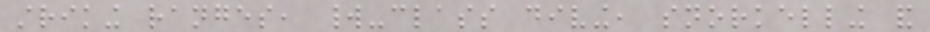striking ranges, world-class diving, snorkelling and
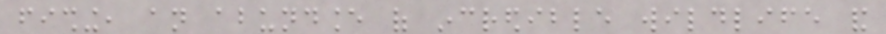fishing, an abundance of incredible wildlife and
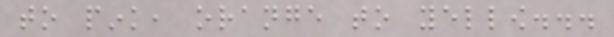to pink, orange to yellow...
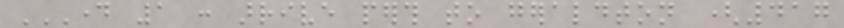DAY 1 : ARRIVE PERTH TO GERALDTON (417
